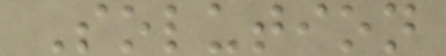Solution
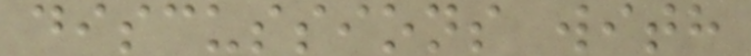discussions with
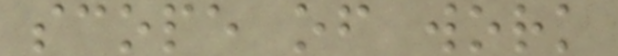scope of work
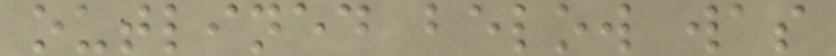outlined below was
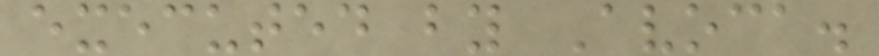executed by Avoca.
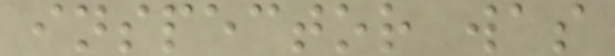inspector was
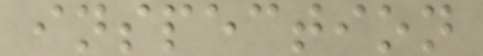inspection
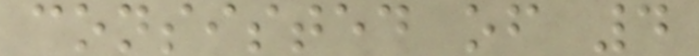consisted of 4
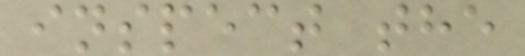inspect the
